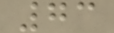73
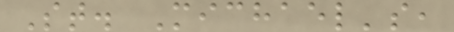St. Michael's,
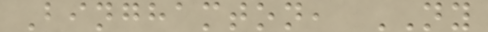Binghamton, NY
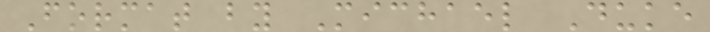Format by Michael Duke
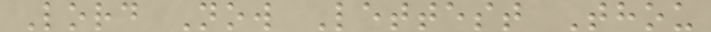Lord Now Lettest Thou
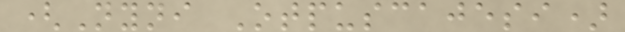(Nyni Otpuscajesi)
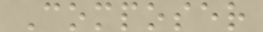Composer
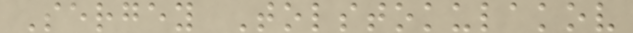Sergey Tolstokulakov
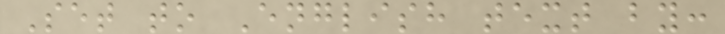Set to English text by:
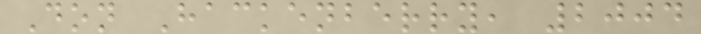Don Hackenberry, 2004
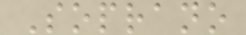Soprano
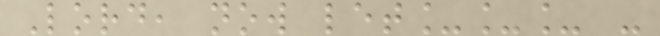Lord, now let___ -
